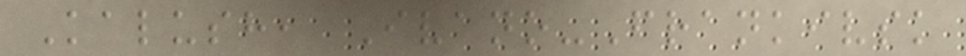Kalush, Ivano-Frankivsk
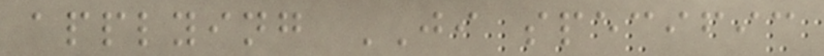applying JI specific
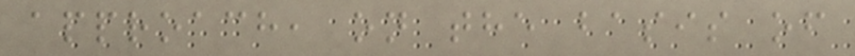approach, on the basis of
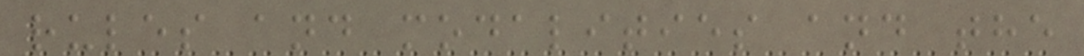rules and modalities and the
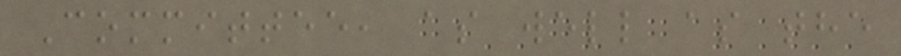Committee, as well as the
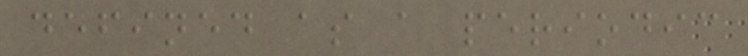defined as a periodic
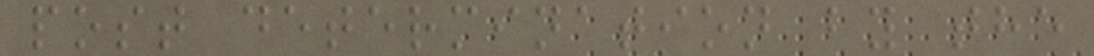post determination by the
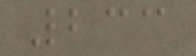233
